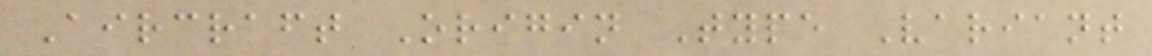Aircraft Origin Type Variant
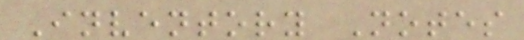Inventory Notes
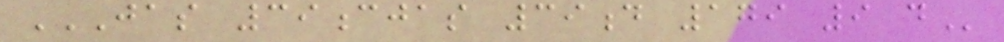JAS 39CJAS 39D 179 9 D
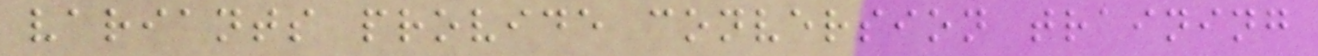variants provide conversion training
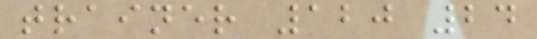trainer 120 24
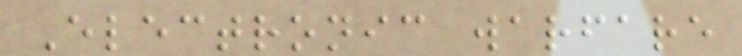Electronic warfare
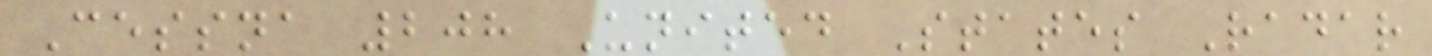Cessna 208 United States Radar
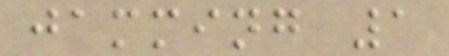jamming 1
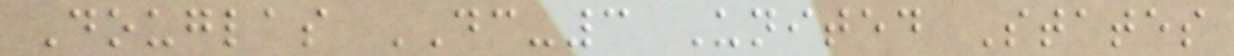Douglas DC-3 United States
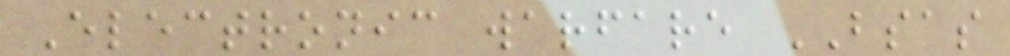Electronic warfare BSAS
